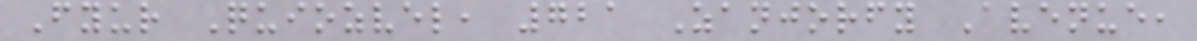Fyur Quiozvel, 721 Zanjorfy Avenue,
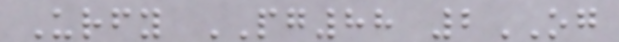Urfy PG88 2OG
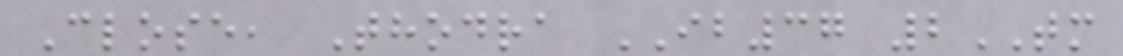Close, Thodra IB37 2TM
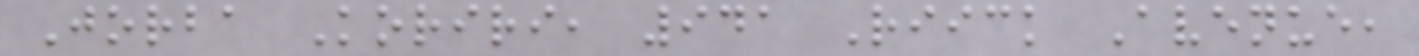Jorba Koriri, 941 Riick Avenue,
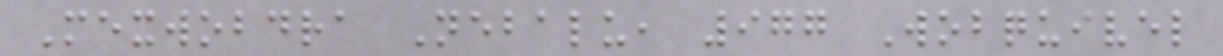Mexwobdra Nebalu, 977 Wobquivel
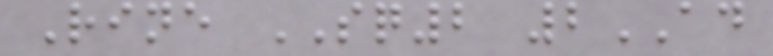Rine SQ2 2AD
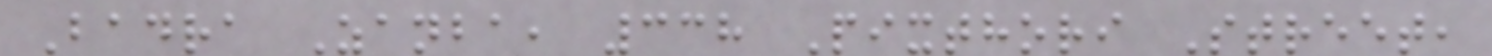Badra Zanba, 338 Pixthori Street,
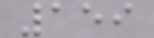159
